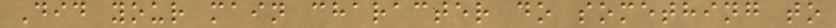Did your main character do something to
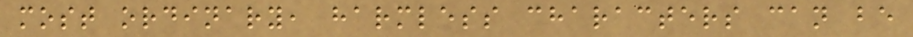most ordinary, harmless characters can be
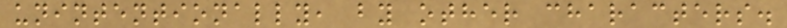unintentionally, by other characters.
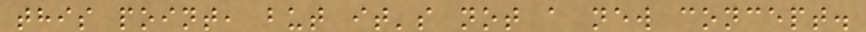this point, but it's not a new concept.
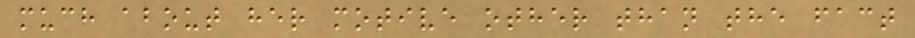much about her motive other than the fact
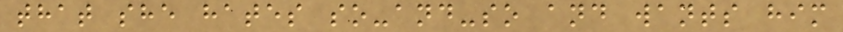that she hates so-and-so and wants him
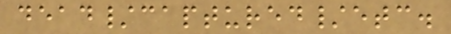dead/captured/etc.
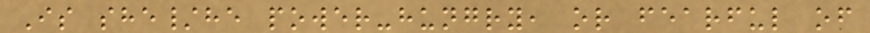Is she/he power-hungry, or fearful of
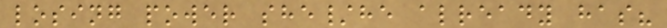losing power she/he already has?
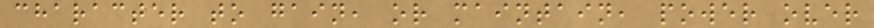character to gain, or maintain, power over
